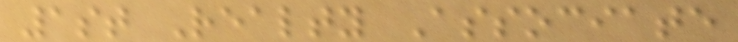1st Realty Associate
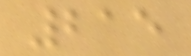215
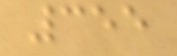355
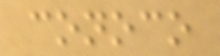conoco
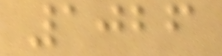1026
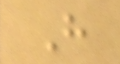H
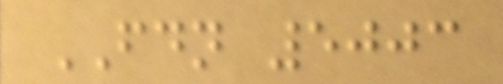FDN 5003
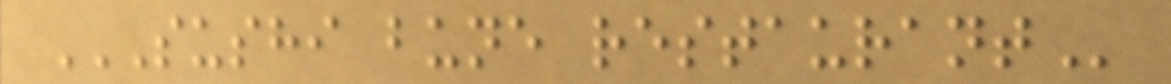SUSHI BUNE RESTAURANT
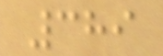389
